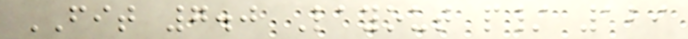FIT 7.0 Layout p/ 129
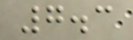7.3
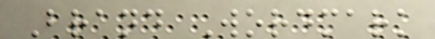Brand Wordmark
